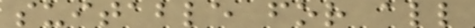suitable for all
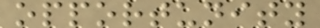opportunity
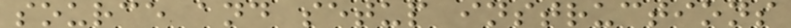source and setup instructions
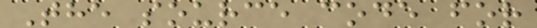The source code for
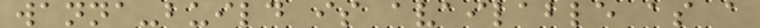wanna-build is available as a
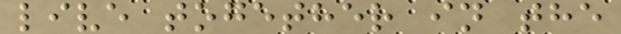live together in the
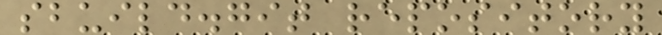sbuild.git repository
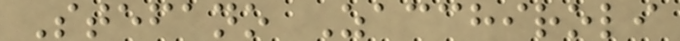Stefano Zacchiroli
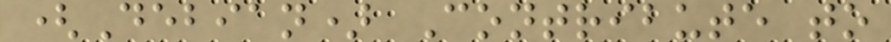(Debian) Contribute to
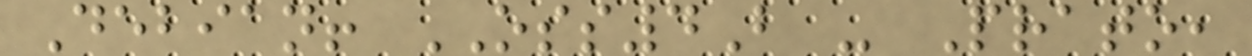Debian! OSS4B - Prato,
